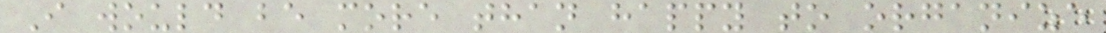I would be more than happy to organize
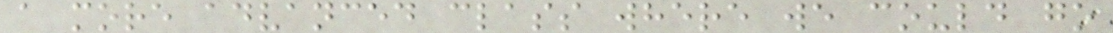a more advanced class where we could go
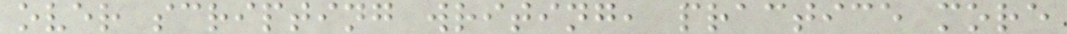over scripting writing, practice more
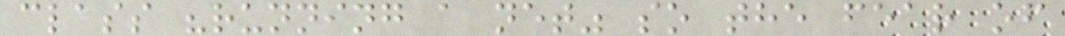class "running a net" so the fear of
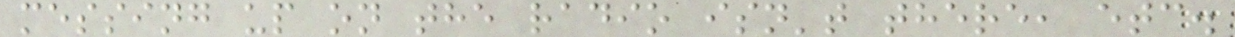messing up on the radio isn't there, etc.
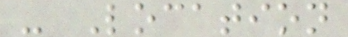- Location
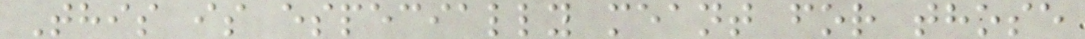This is especially meant for those
